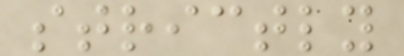strictly
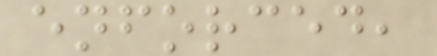enforced,
